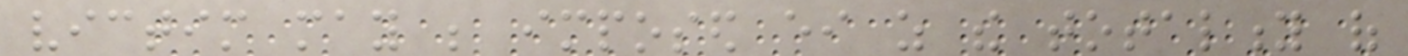victim may be imposed either as the totality of
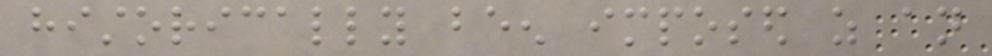historically been imposed as an
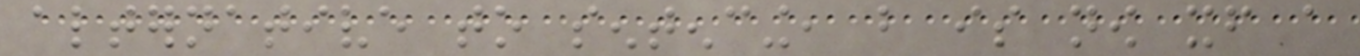alternative to sentencing, but is now itself a
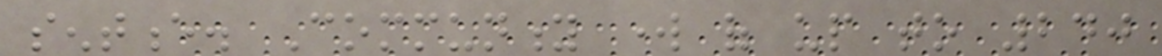sentence. Community work of up to 240
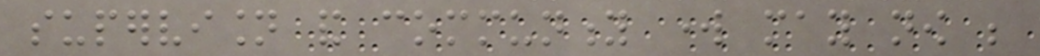supervision and community work may now be
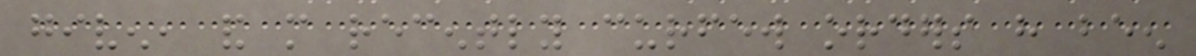given, and more recently curfew orders have been
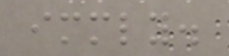immediately.
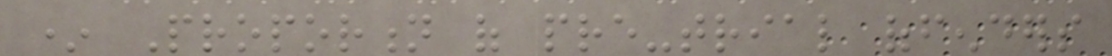* Proportion of pre-trial offenders
